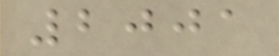2001
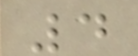4
